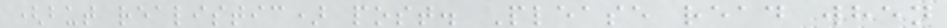(but realistic) post. Please read when
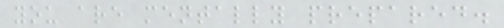you are mentally prepared.
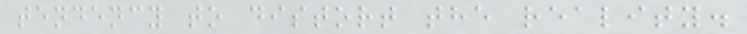tendency to distort the reality.
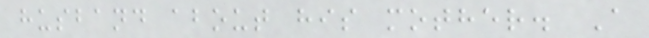husband about his mother. A
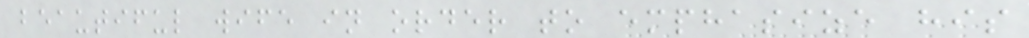beautiful wife in order to emphasize his
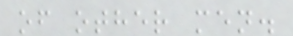of other men.
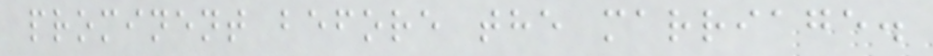prominent before the marriage.
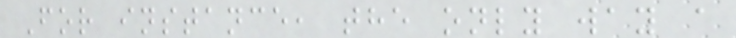For instance, the only way a
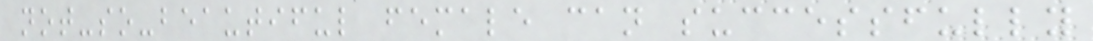not-so-beautiful female can successfully
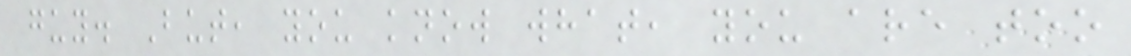guy. But, you know what, you are too
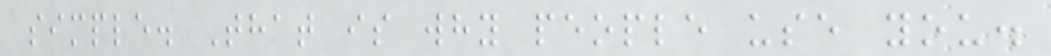simple. That is why people use you.
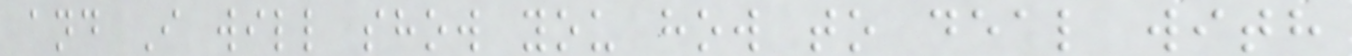and I will show you how to deal with
